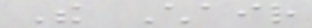The Chair
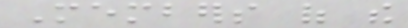Members of the
